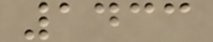1433
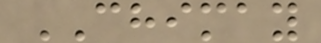CHIMAY
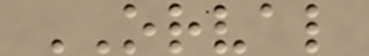ORVAL
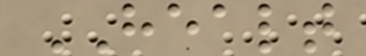HEALT
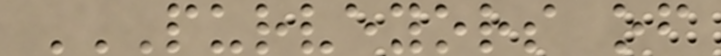PURVEYORS OF
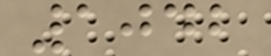1042
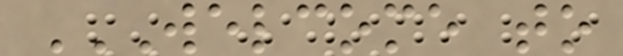WELCOME TO
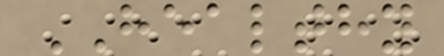HEALTHY
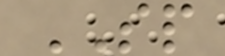SP
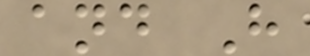and H
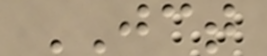JCT
